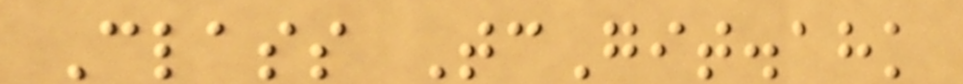Class TcGit.ahk
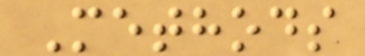Methods
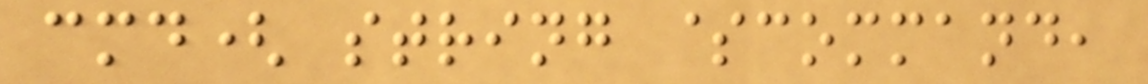cmd( string $command,
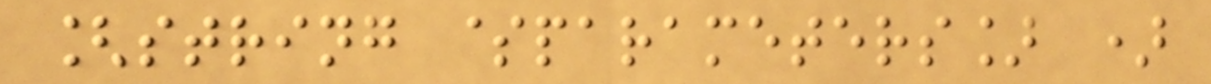[string $parameters] )
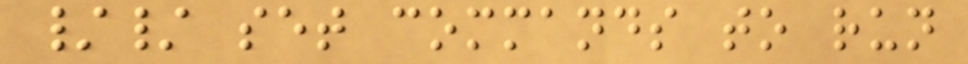// set commands to run
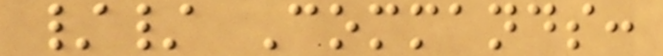// Commands:
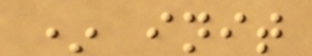* init
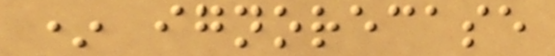* ignorecase
